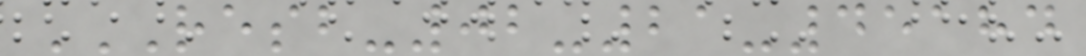RESB-02-21-45184
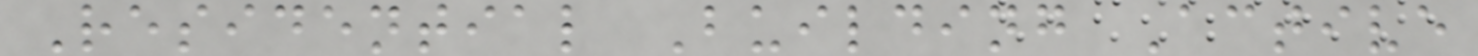Residential Building Active
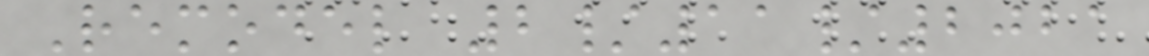Remodel 2/11/2021
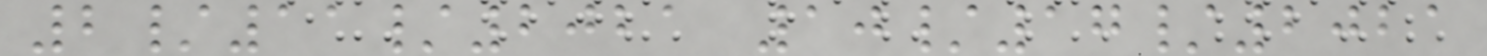2/11/2021 10/17/2021
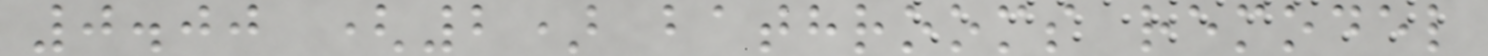0.00 (2) bathrooms remodel
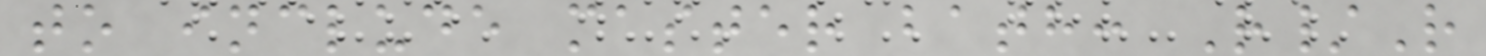to include master bath: R/R
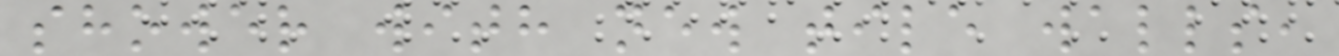shower with new tile walls,
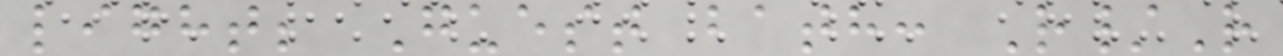light; Guest bath: R/R
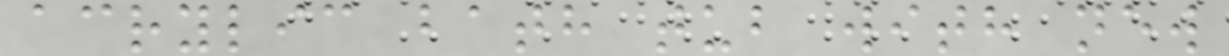acrylic bath tub with new
